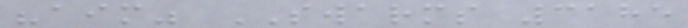"aim" SWARMS 3185
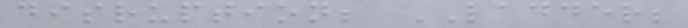disruption; LADDER;
